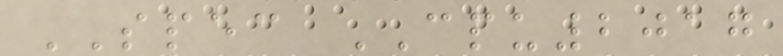SPEC CPU2017
